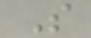S
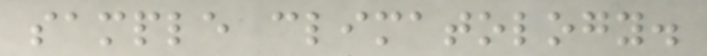sample climatology.
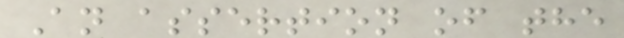An assertion of the
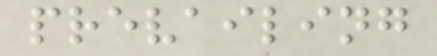prevailing
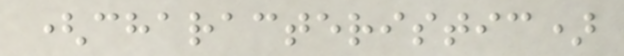(characteristic)
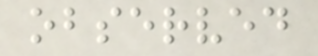observed
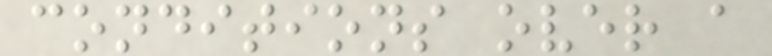conditions over a
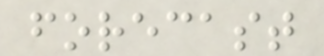forecast
